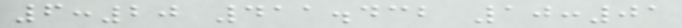6:20 411.432 10:01
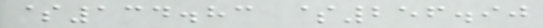$134.83 $256.90
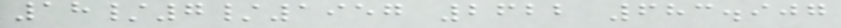18/7/1957 2622 683.907
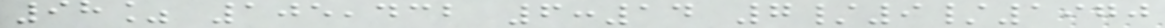98% 105,432 6:14 7/9/1970
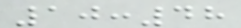10:48
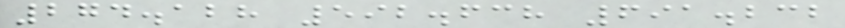274.128 592.638 691.232
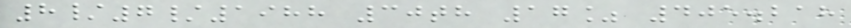8/7/1988 30th 17% 405.218
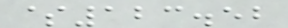$123.52
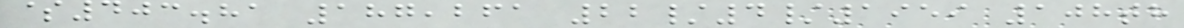$403.81 187,261 22/4/1959 108th
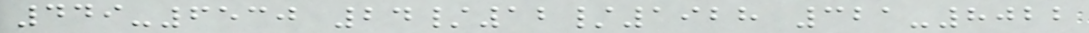449-6530 24/12/1928 321-8022
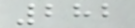282
